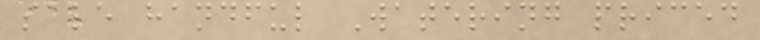sale handful Watering priced
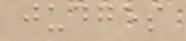judges
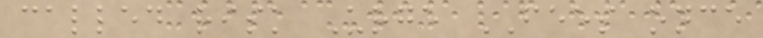called risk Urge FEES once
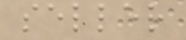seller
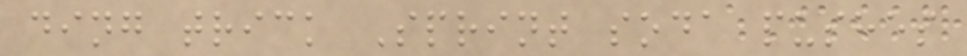ding trick Sprint soda pushes
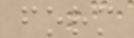form
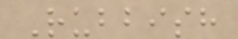Rubbish
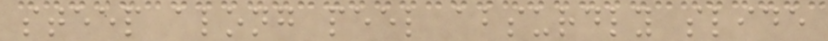steep along peel absurdly slide
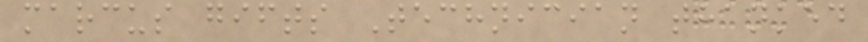marcus gifts Technician thanked
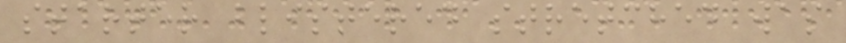starter blistered stretched was
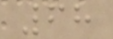68
